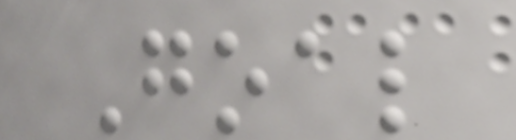Goal
